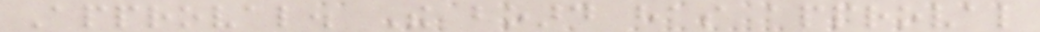Approval. The board has approval
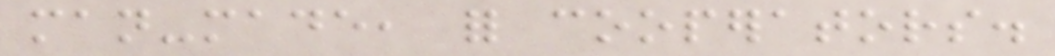man-made, for cooperators.
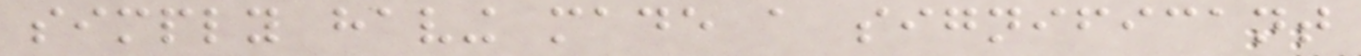simply having made a significant
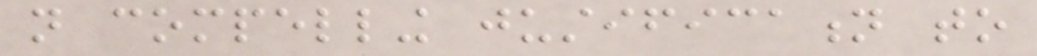not compelling justification to
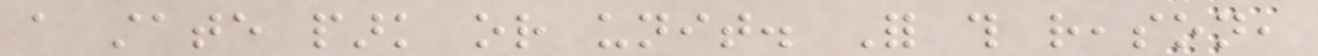a state park or unit. For this reason,
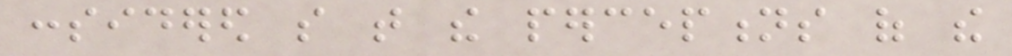considered so that the perceptions of the
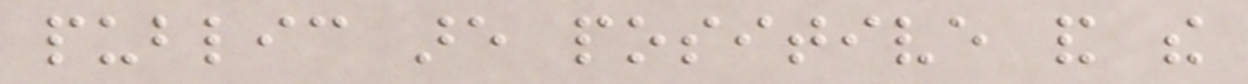public are positive and the
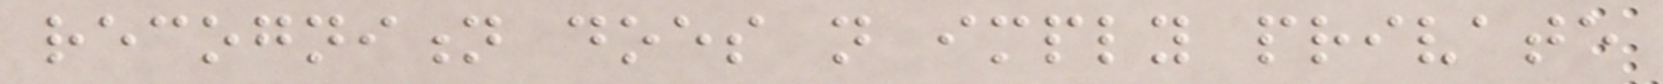recognition does not imply private
